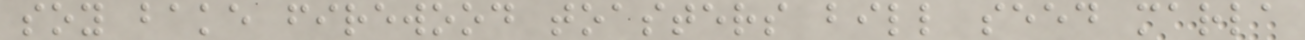soy bake firewood toasters bill seed marla
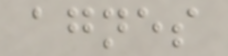agnes
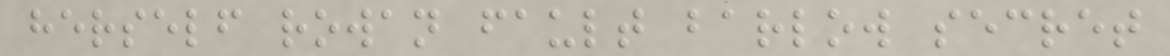herself rowan fault barlow secret
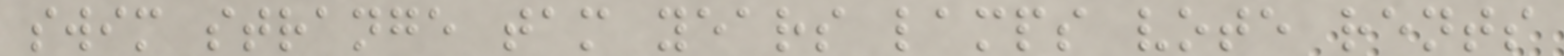swim strange tam years lamps vote rents
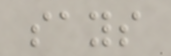says
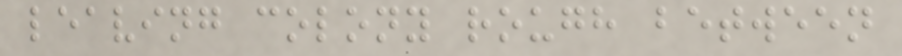leaving colony rough between
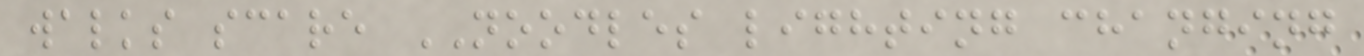walks scare NOODLES lighting changing
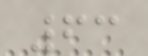63
